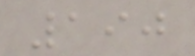190
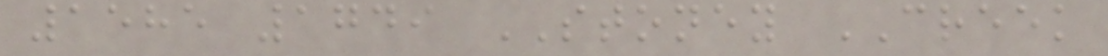1585 1749 STONEY CREEK
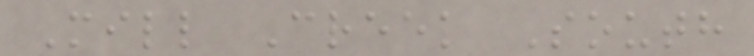Mill Creek South
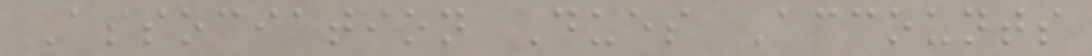Association Dues Accounts
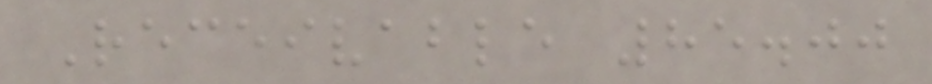Receivable 85.00
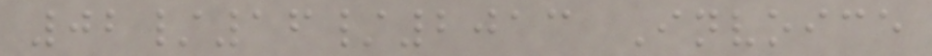02/16/2013 Invoice
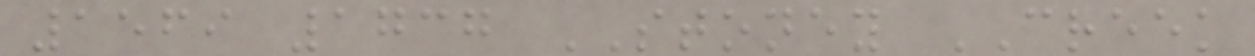1569 1737 STONEY CREEK
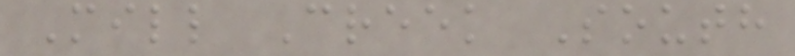Mill Creek South
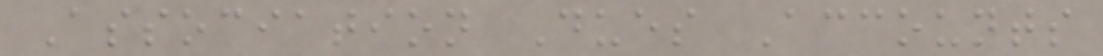Association Dues Accounts
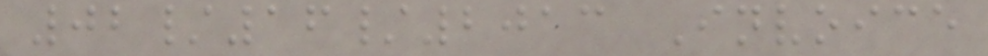02/16/2013 Invoice
